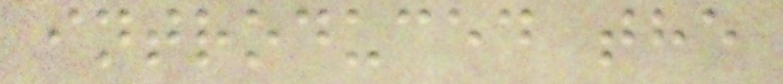introduced the
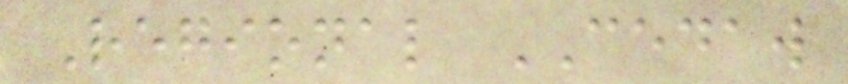Regional CEDAW
